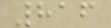816
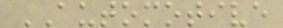AUTOMOTIVE
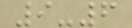9-6
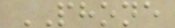PHONE
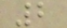2
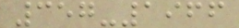357-1966
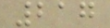217
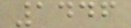1446
